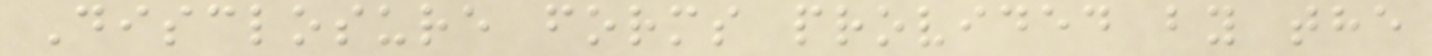Disclosure forms provided by the
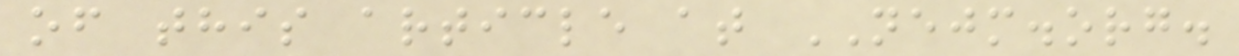of this article at NEJM.org.
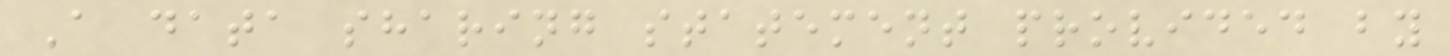A data sharing statement provided by
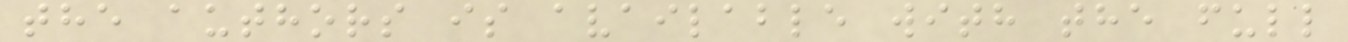the authors is available with the full
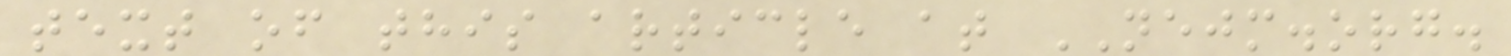text of this article at NEJM.org.
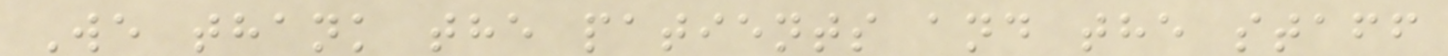We thank the patients and the staff
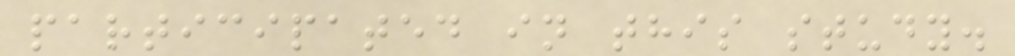participated in this study.
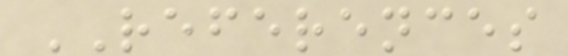REFERENCES
